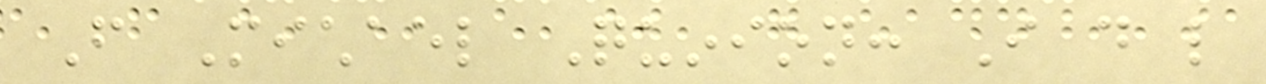From Michael Quinion: I do like
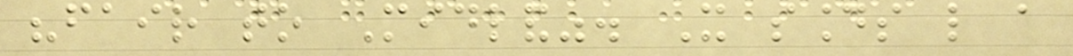"fair to Midland". It sounds like a
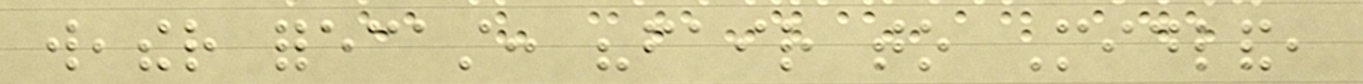weather forecast: "fair to Midland,
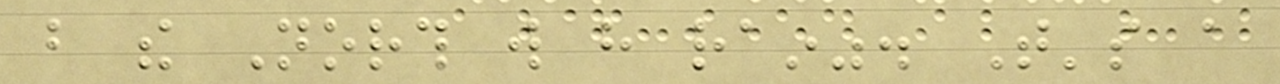but the North will have rain". That's a
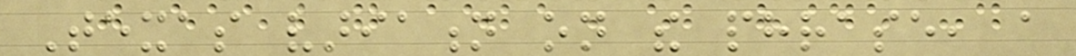Texas variation on the phrase, a
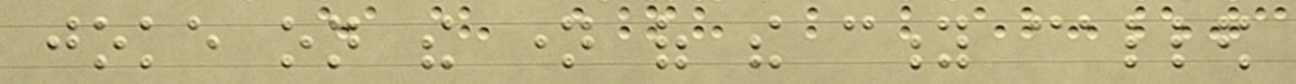joke on the name of the city called
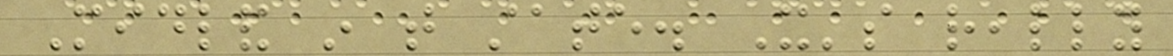Midland in that state. It's really
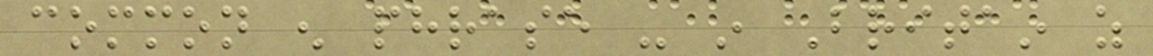common enough phrase - in Britain as
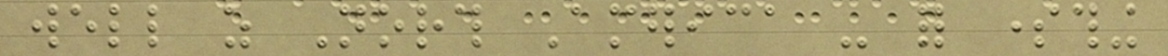well as North America - for something
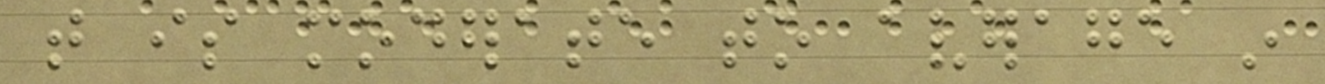that is moderate to average in
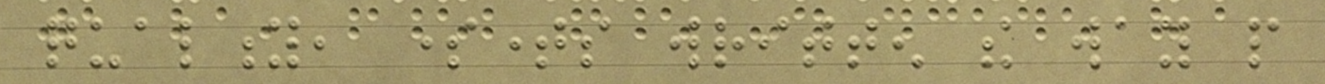quality, sometimes written the way people
